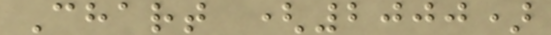Chart (2000)
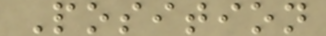Position
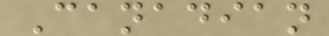Canadian
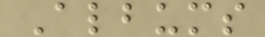Albums
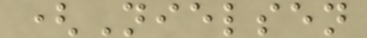(Nielsen
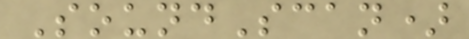SoundScan)
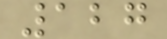127
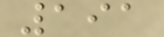191
